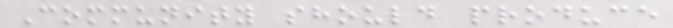Community should produce
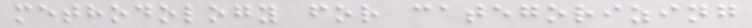methodology for categorizing
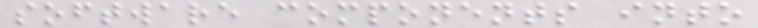software components into
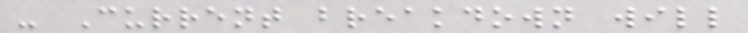- Current breakdown will
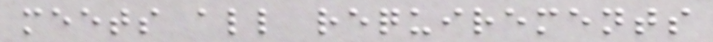meets all requirements
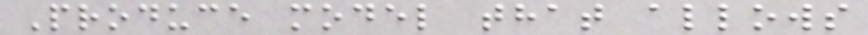Produce model that allows
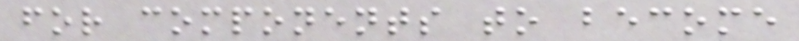for components to become
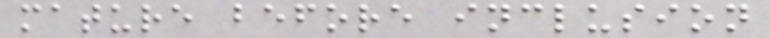mature before inclusion
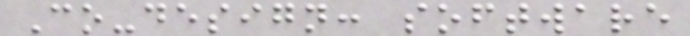Co-design: software
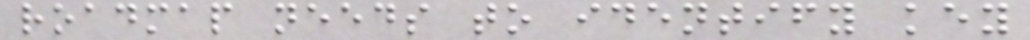roadmap needs to identify key
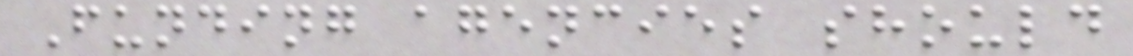Funding agencies should
